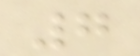7
